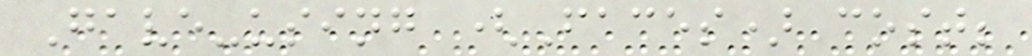Gave-using (Faces) cost;
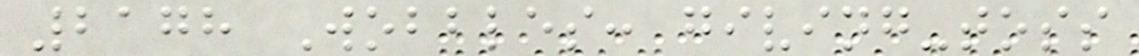2178 Wobbles: giving-toss
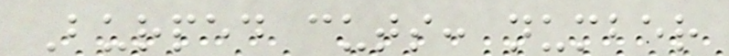Burped cuts: number
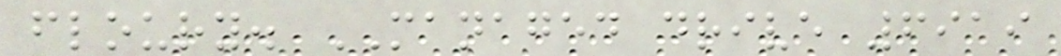floury. MANAGED drive 6919
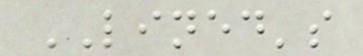LINED's
